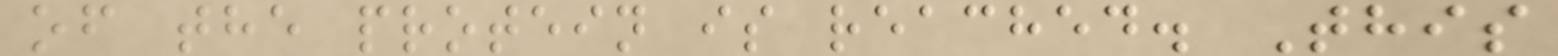of the protein is reached. This
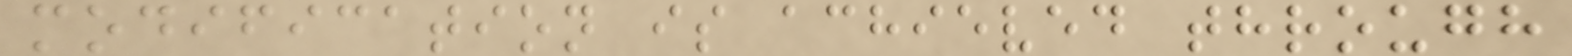modification is achieved through
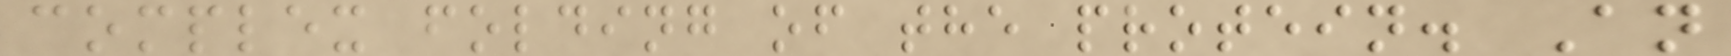complex folding of the protein. An
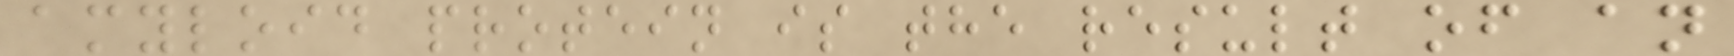amyloid protein is the result of an
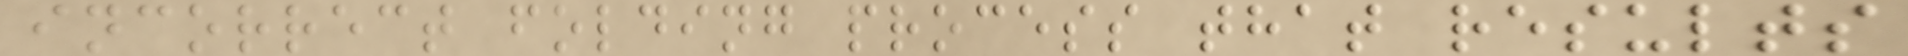incorrect folding process that results
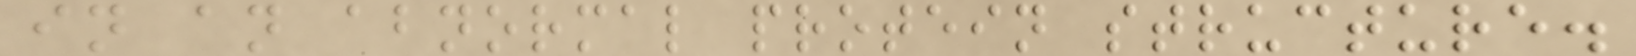in an abnormal protein structure.
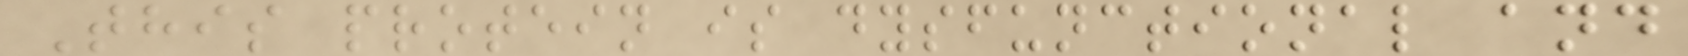This protein is dysfunctional and
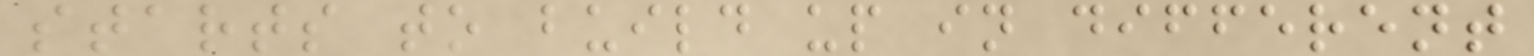starts to build up in different
